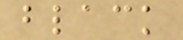black
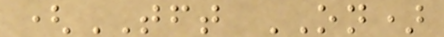(TFT ON)
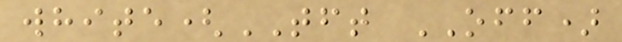white(TFT OFF)
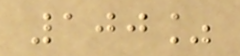100%
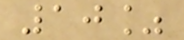10%
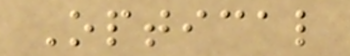Optical
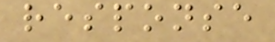response
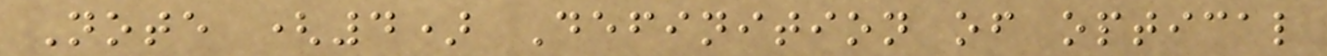Note (4) Definition of optical
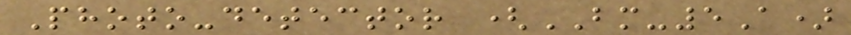Photo-detector (BM-5A)
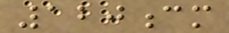120cm
